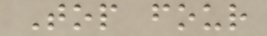Top four
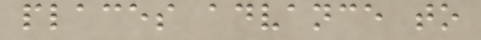places advance to
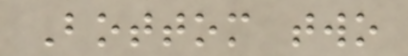Bottom two
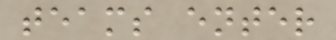teams enter
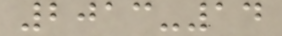2013-14
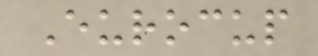Eurocup
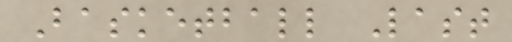Basketball Last
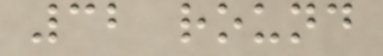32 round
